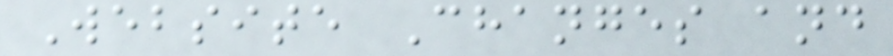Website Changes and
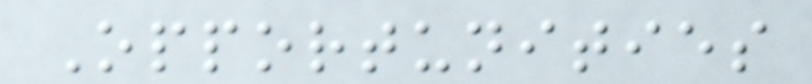Opportunities
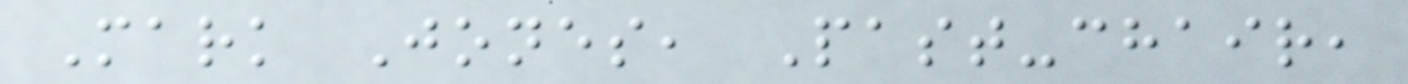Mark Jones, Past-chair,
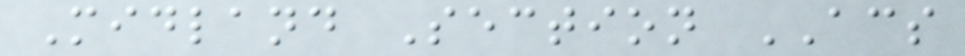Midland Section ACS
